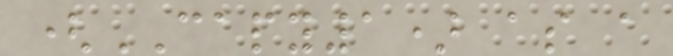(CAPY1) as a
